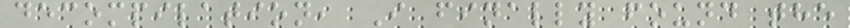decompilation, I finally found the
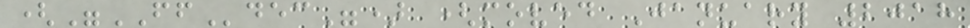("FFdec") (moved January 2018
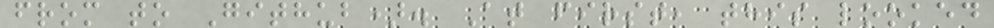from to Github). At first, this looked
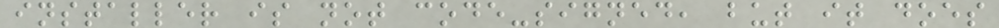installer is not code-signed, but it does
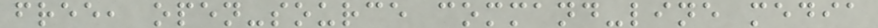free, open-source command-line media
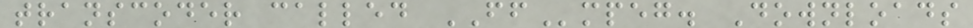transcoder called FFmpeg. Downloads
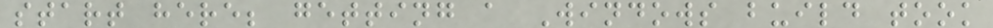start here; getting a Windows build took
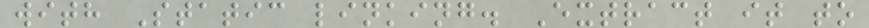with Static linking. Extract it to
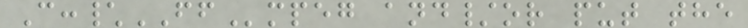C:\FFmpeg and/or put the
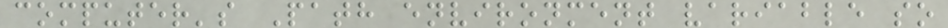computer's Path environment variable so
